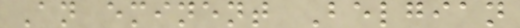An eminent Belgian
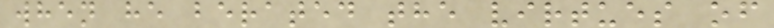when he berated the virtues of
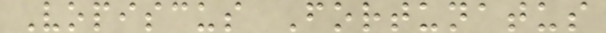Vopiscus Fortunatus
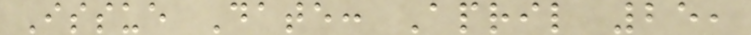Issue Date: April 25,
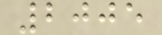2005
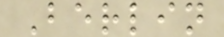Berlin
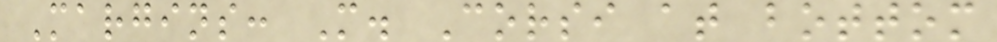Margins: M. Corsi at bottom
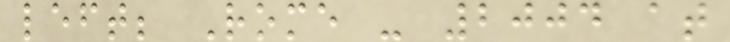left; Rome - 2004 at
